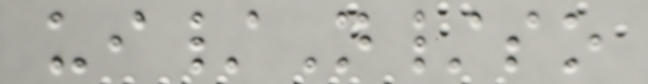ui/N/so
